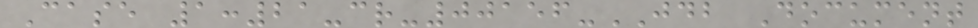Case 1:21-cr-00156-JDB Document
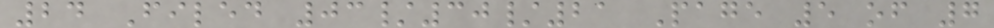24 Filed 03/30/21 Page 5 of 7
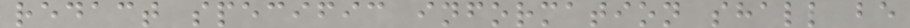redact specific information shall be
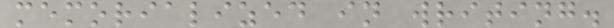memorialized in writing.
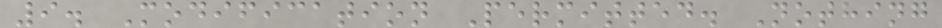9. Modification Permitted. Nothing
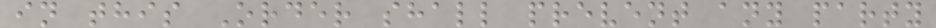in this Order shall prevent any party
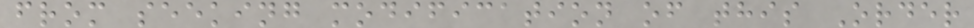from seeking modification of this Order
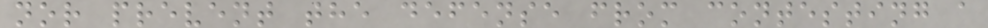nor prevent the defense from contesting a
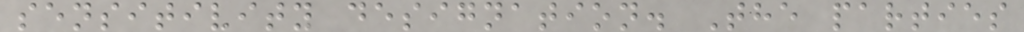sensitivity designation. The parties
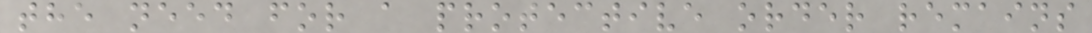the need for a protective order remains
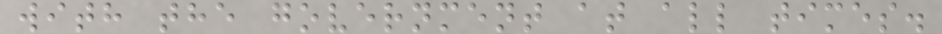with the government at all times.
